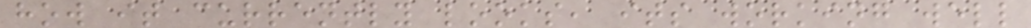how it currently looks, its working well
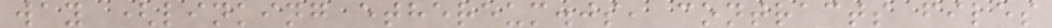way (linking ethereum.js, contracts files
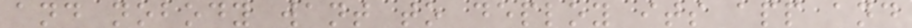and nobody want to deploy its app and
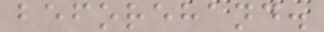beforehand.
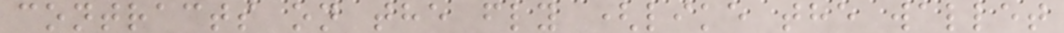contracts on the fly (like the wallet
